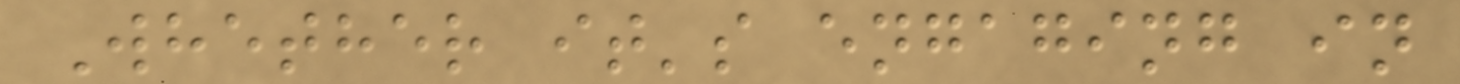Whether it's engaging in
